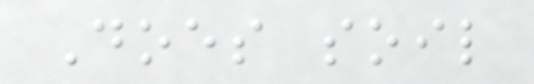Does soil
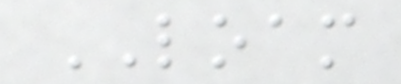LOAM
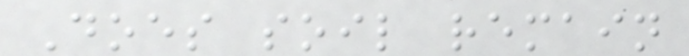Does soil remain
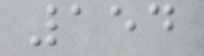154
